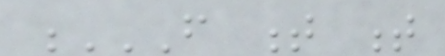F T T
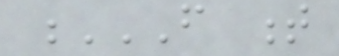F T
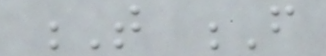T F
